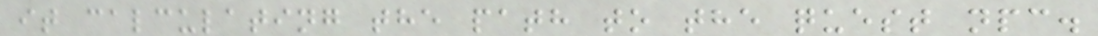it calculating the path to the quest npc.
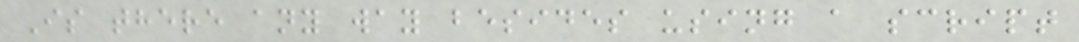Is there any way besides using a script
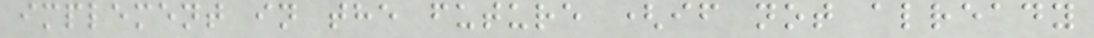implement in the future (if not already
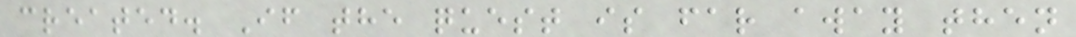created. If the quest is far away then
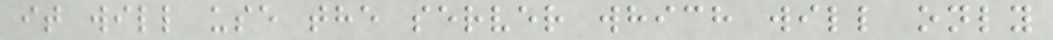it will use the server which will only
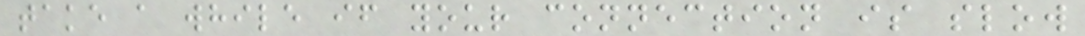take a while if your connection is slow
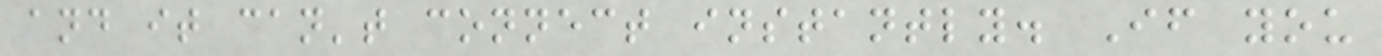and it can't connect instantly. If you
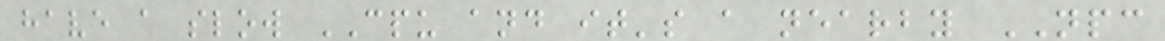have a slow CPU and it's a nearby NPC
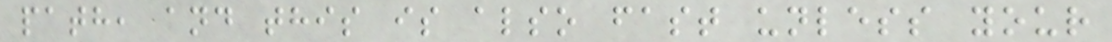path, and this is also fast unless your
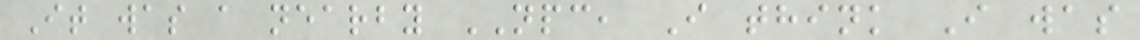It was a nearby NPC, I think I was
